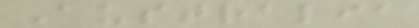Australia
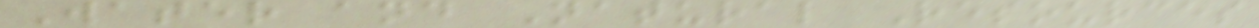Water and Natural Resources
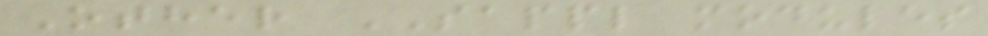Other SAPPL modules
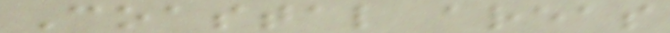Coastal areas
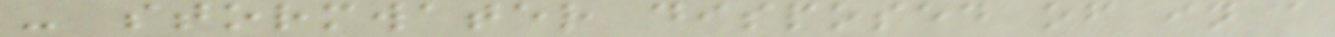- stormwater disposed of in a
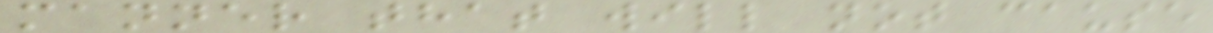manner that will not cause
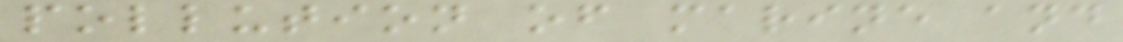pollution of marine and
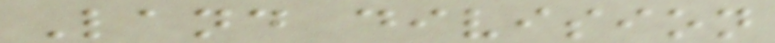Land division
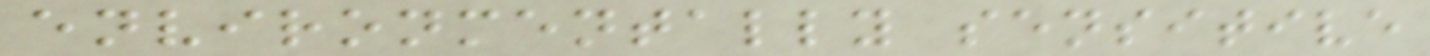environmentally sensitive
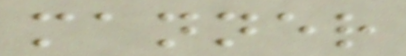manner
